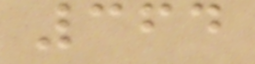364
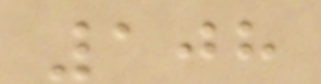108
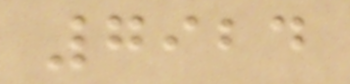7924
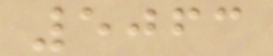5063
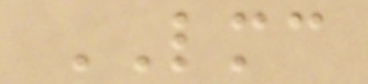LMC
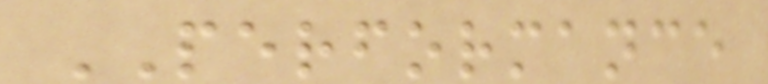PERFORMANCE
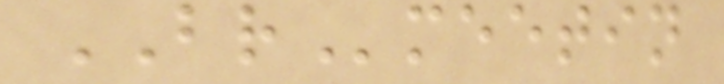BRmeetin
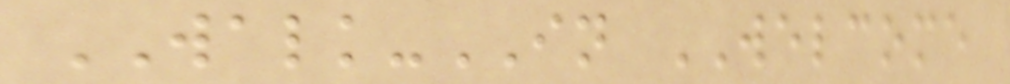WALK-IN WELCOME
